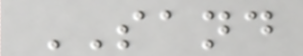SAND
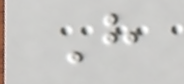H
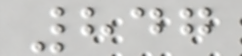847
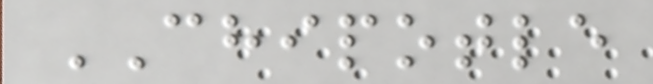CHIPOTLE
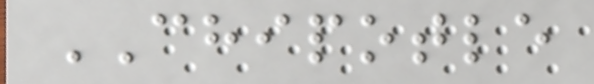CHIPOTLE
